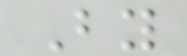By
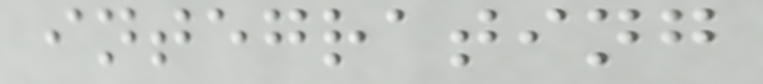integrating
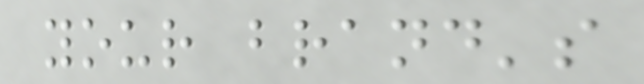your brand's
